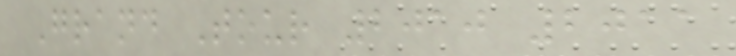Grand Tour 2010 2011
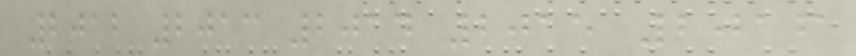2012 2013 2014 2015 2016
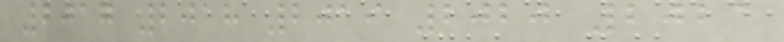2017 2018 2019 2020 2021
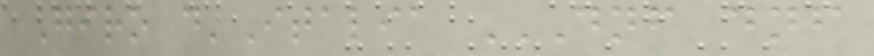Giro d'Italia DNF DNF
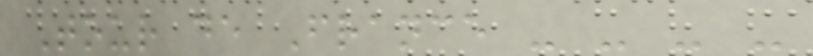Tour de France - - - -
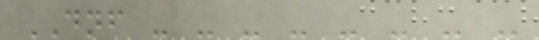DNF - - - - - - - -
